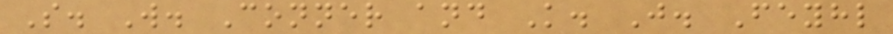S. W. Conner and K. J. Feyhl
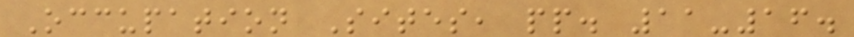Occupation Sites, pp. 11-16.
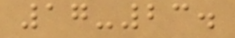17-23.
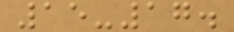15-17.
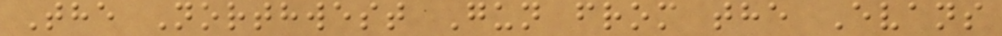The Northwest Gun from the Evans
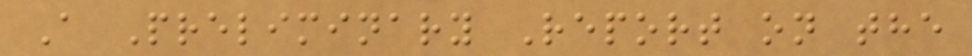A Preliminary Report on the
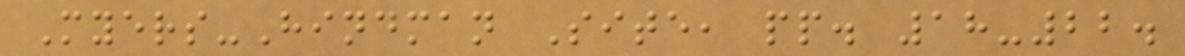Myers-Hindman Site, pp. 18-22.
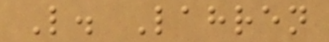L. Lahren
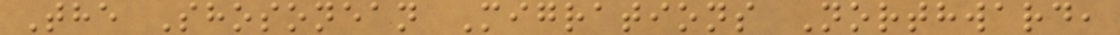The Shosonean Migrations Northward,
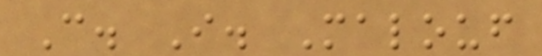C. I. Malouf
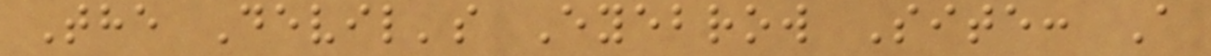The Devil's Eyebrow Site: A
